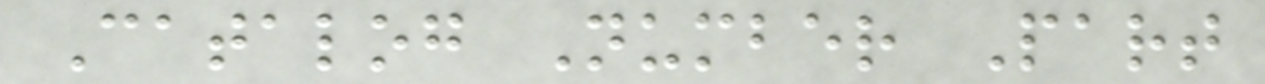Catalog Number Part
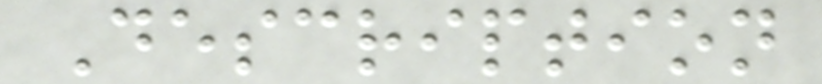Description
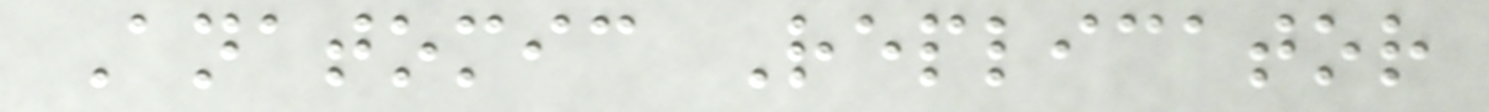Anatomic Replicator
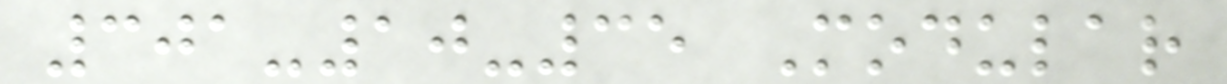301-10-35 Modular
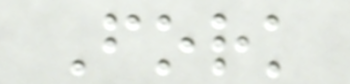Fork
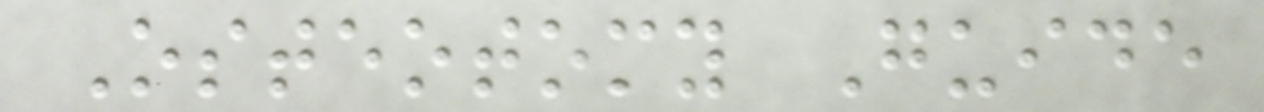Osteotomy Guide
